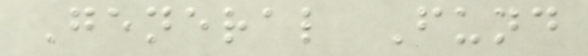General Fund
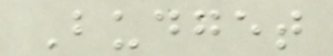Budget
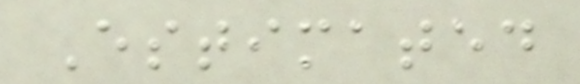Estimated
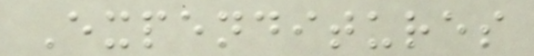Expenditures
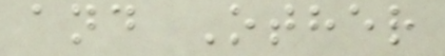and Other
